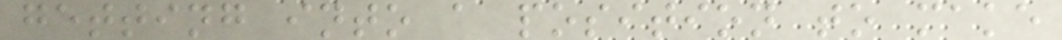getting into a position to make
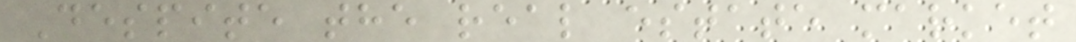Despite the real estate market
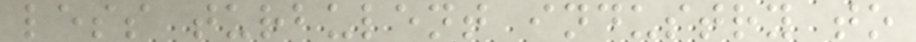less turbulent industry to
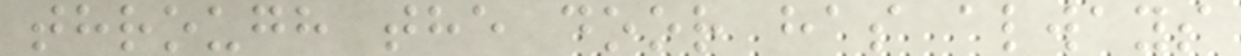through the door has always
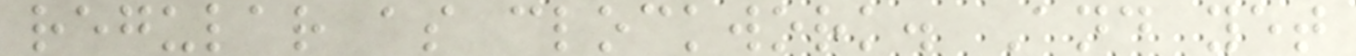regular as clockwork. And yet
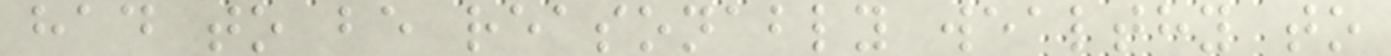had to be reasonably wealthy to
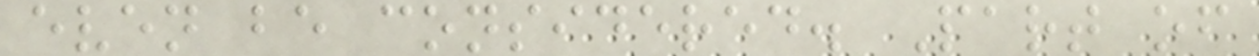even be considered. Part of
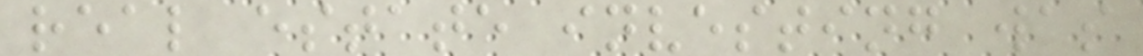real estate investing was
